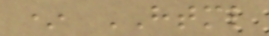* HTML
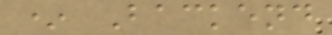* Backend
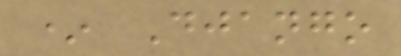* Django
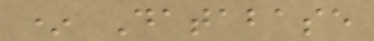* Database
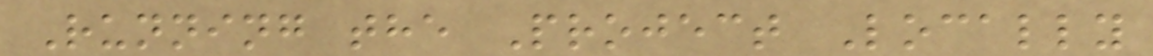Running the Project Locally
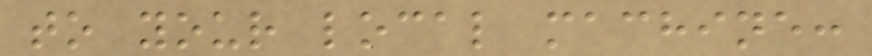to your local machine:
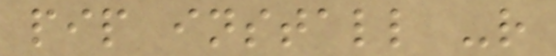pip install -r
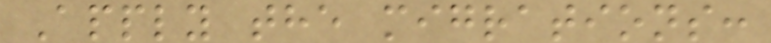Apply the migrations:
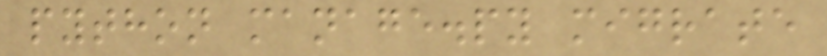python manage.py migrate
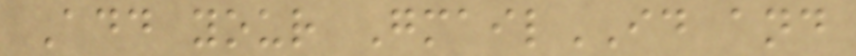Add your GmailID and
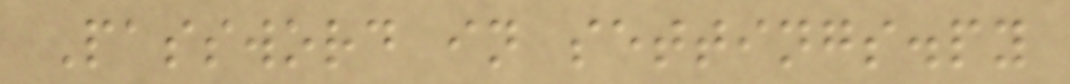Password in settings.py
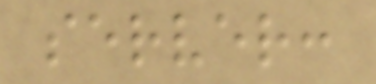server:
